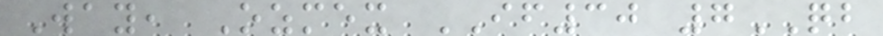Way, Ozmex IF30 7QB
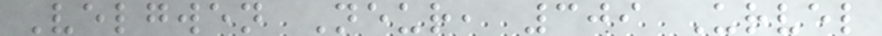Velgwen Neur, 309 Urvel
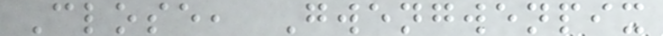Close, Gwengwenpix
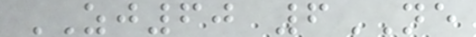ZJ60 6NE
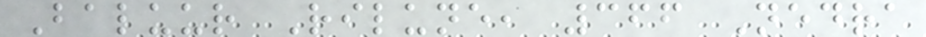Baluur Rilune, 366 Nedra
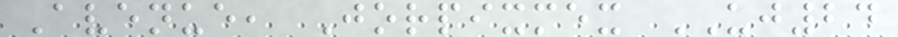Avenue, Jorpixmex UJ24
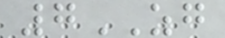7ZG
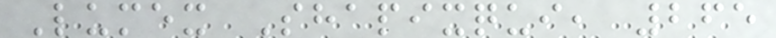Lumex Shapixqui, 265
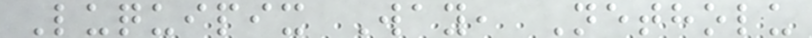Luquipix Way, Netholu
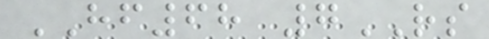HF68 7RS
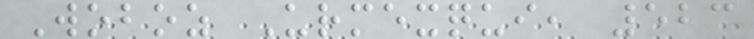Woboz Urmexqui, 523
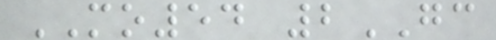MO54 2GC
